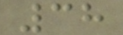38
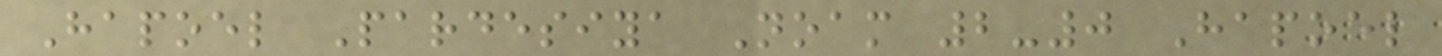Hapoel Pardesiya Noam 2-0 Hapoel
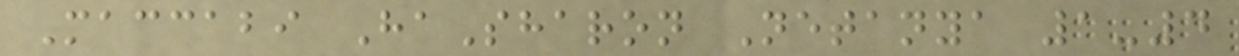Maccabi HaSharon Netanya 1-4
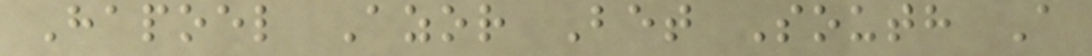Hapoel Azor Bet South A
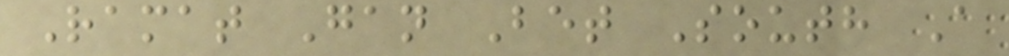Ramat Gan Bet South A
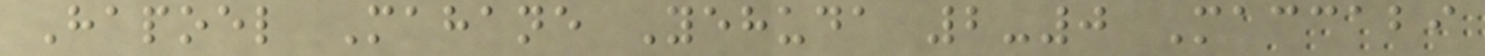Hapoel Mahane Yehuda 2-0 Maccabi
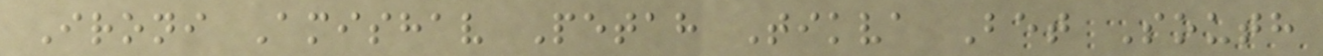Ironi Amishav Petah Tikva Bet South
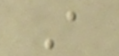A
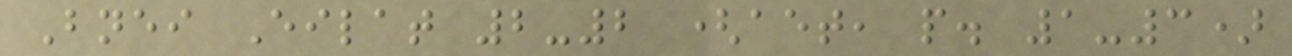Bnei Eilat 2-2 (aet, p. 1-3)
